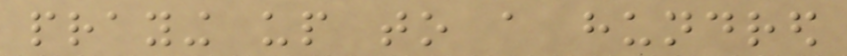praying up to a hundred
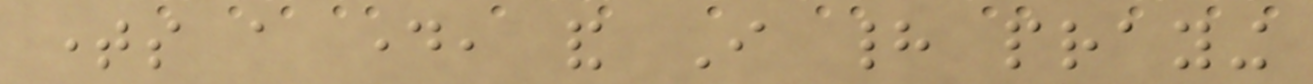times a day, and I had praying
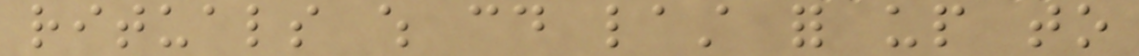rituals which could last for up to
